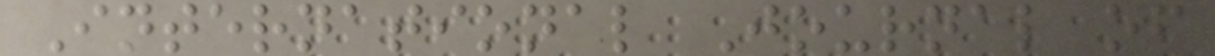International Journal of
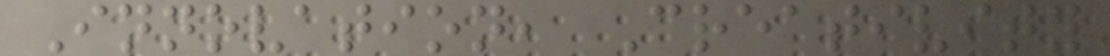Innovation, Creativity
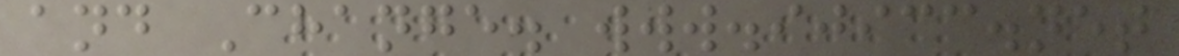and Change. www.ijicc.net
